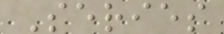Series
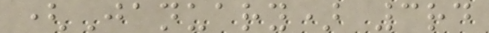(January) 3rd
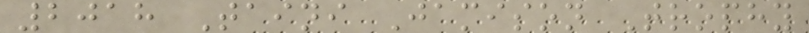2018 Taini Jamison Trophy
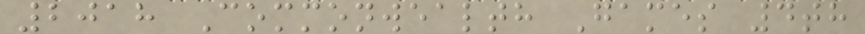2018 Commonwealth Games 4th
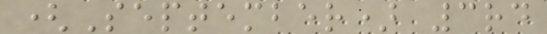(September) 3rd
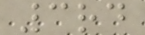3rd
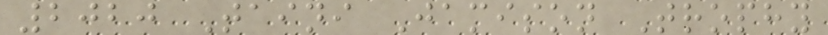2020 Taini Jamison Trophy
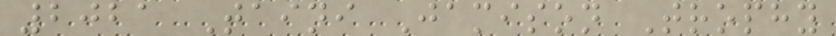2021 Taini Jamison Trophy
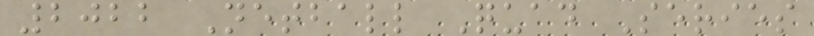2022 Netball Quad Series
